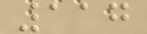117
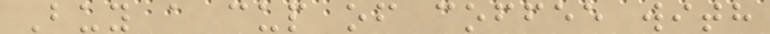Buy a cup of coffee with
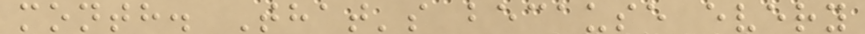month. That's because every
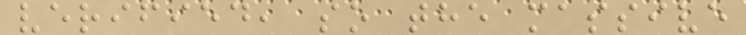verified, so the massive
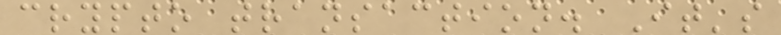crypto transaction. It's
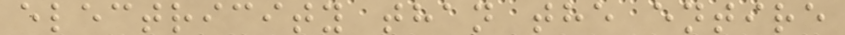electricity than the entire
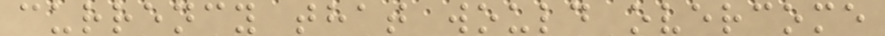currency that would overcome
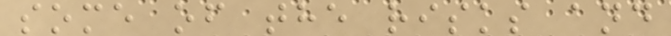some of the risks and
